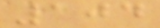104
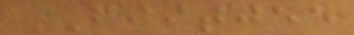FIITJEE
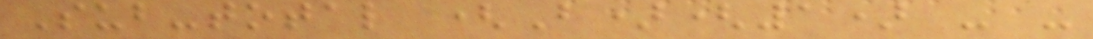Sub-total (B)(1) - -
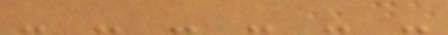- - - - - -
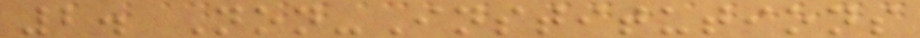2. Non-Institutions
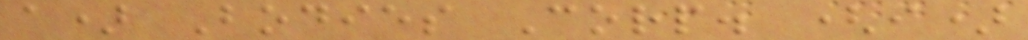a) Bodies Corp. (i)
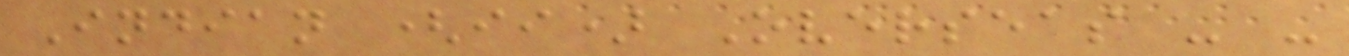Indian (ii) Overseas - -
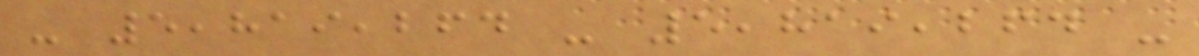- 5,819,264 - 5,819,264 -
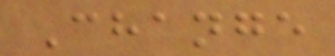Change
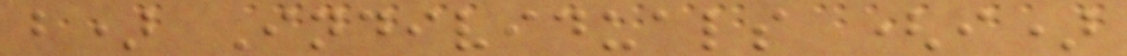b) Individuals (i)
